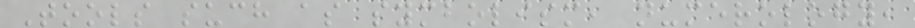Tools such as symbolism, numerology,
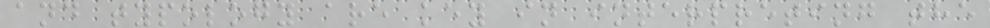and typology are key in interpreting the
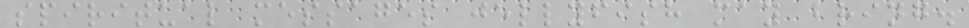spiritual messages jellyfish may bring.
